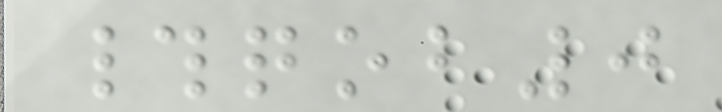#qob0
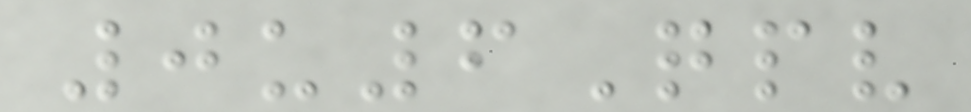0u6Qpv
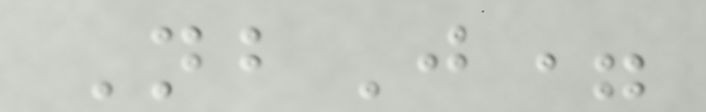NbJ=
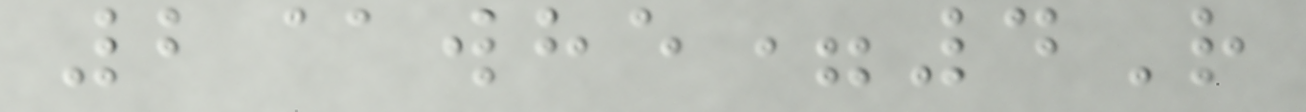2@whe=4R
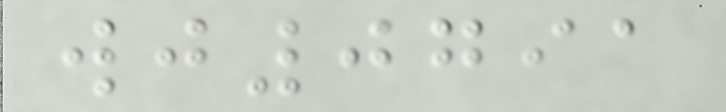wj0791
